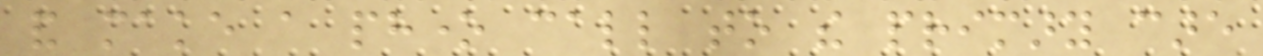and make a phone call to the primary care
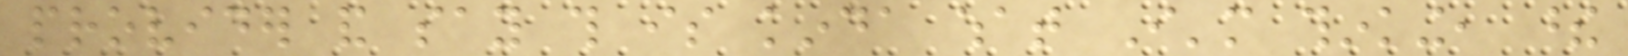provider and say this is kinda what I'm thinking, these
